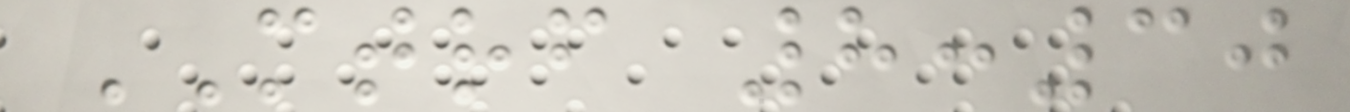MTRF 8:30
